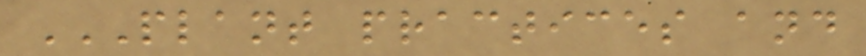PLANT PRACTICES AND
